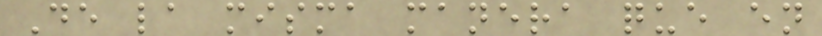De la misma manera que en
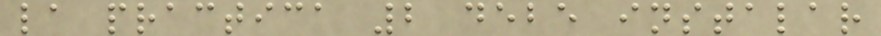la practica 2 debe instalar
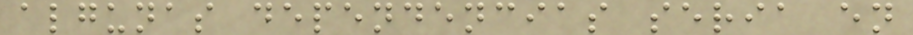algunas dependencias seria en
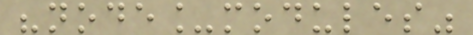"node_modules"
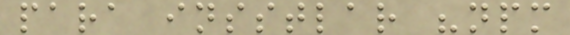para insstlar "npm
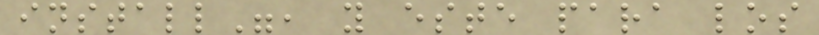install", y este para los
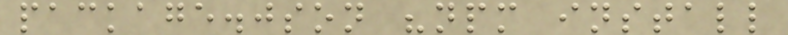package.json "npm install
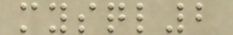mysql2
